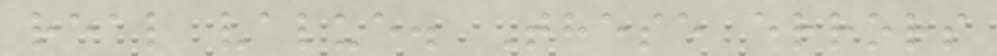real value. These errors
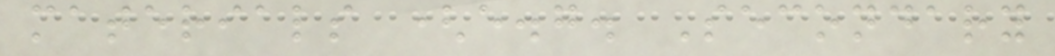materials (e.g. Secondary
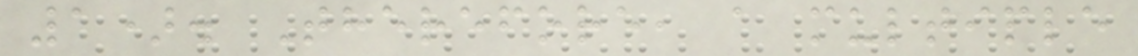1). Therefore, a multiple
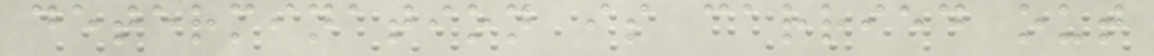determination is carried out
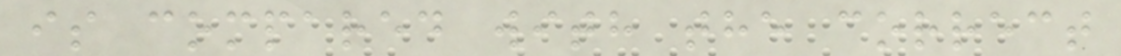is compared with the correct
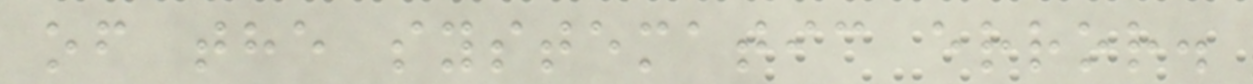of the systematic error.
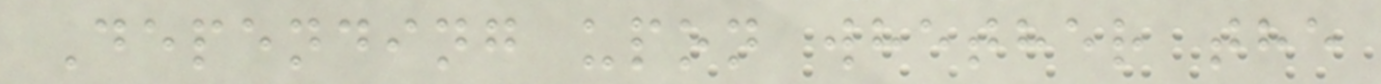Depending upon whether the
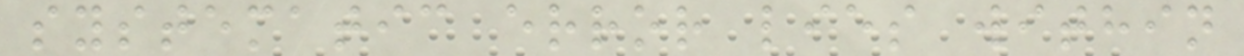systematic error lies within
